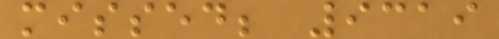missed; 9319
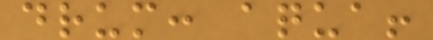drum: aqua!
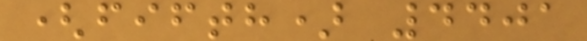(fifth) 4401
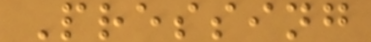Pressing
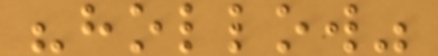"hollow"
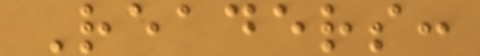Readers:
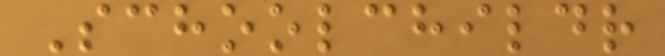Schoolchildr
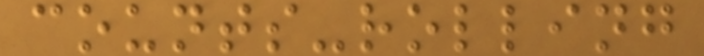counts-rolling
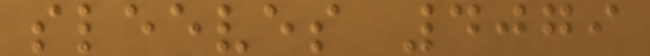sleeves 4079
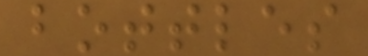bottles
